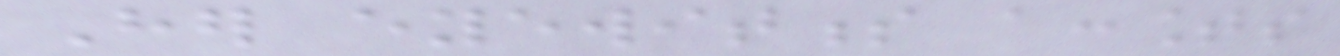Her eyewitness accounts
